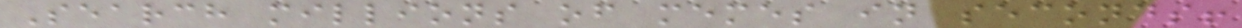Search millions of memes in seconds!
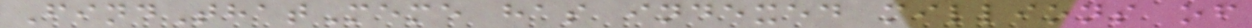FindThatMeme has indexed millions of
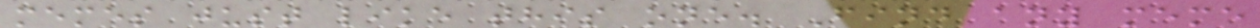memes just like this one. Find any meme
